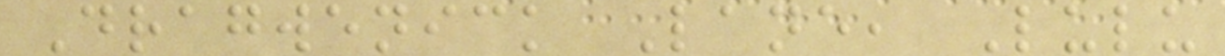Dragwenick Lane, Lulu
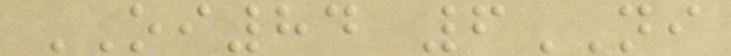OI84 6NI
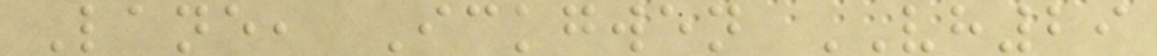Lane, Ickgwen VH29
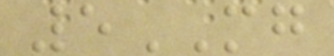5MG
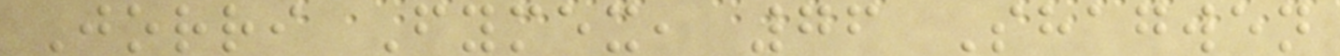Jorri Fymex, 76 Shagwen
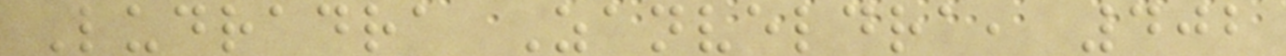Ludradra Zanveldra, 402
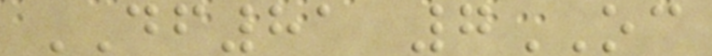DF81 7OC
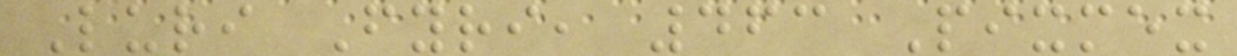Luri Fyri, 463 Pixmex
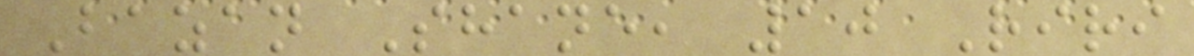Bazan Shane, 10 Riri
